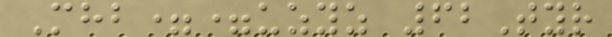Mhb==uzyz 62Tyr
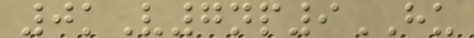0kV7np9HU
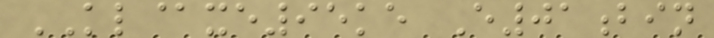KL@xe95ke E01bin
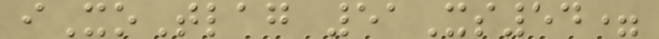iXoTlag 51Xs54=
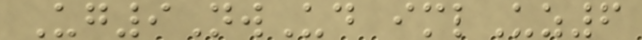Ug9NwUd imlUz6
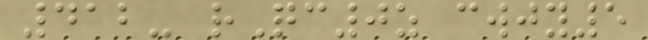412- rQc0z cwjy5
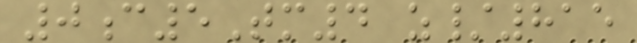0c5Tm4 z/815
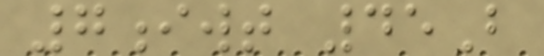7iwt 45B
